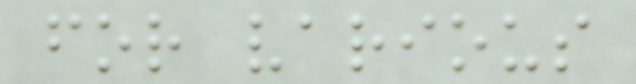for various
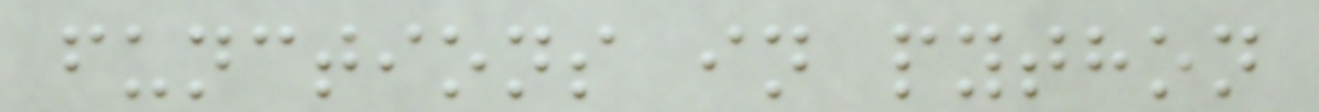functions in python
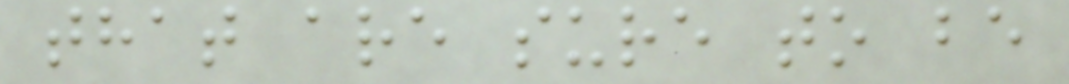that are sure to be
